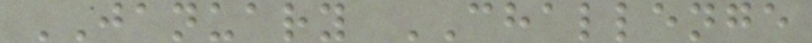JANUARY CHALLENGE
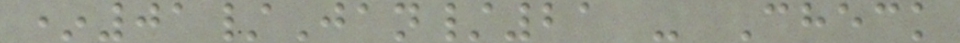*01/Jan/21 - Check
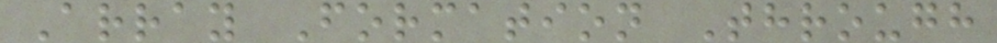Array Formation Through
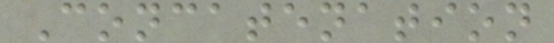Concatenation
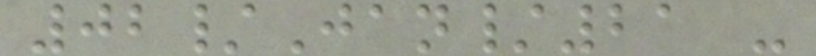02/Jan/21 -
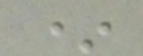*
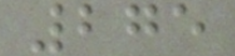275
